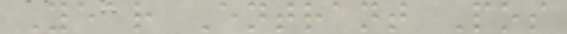Year Entrant Pos
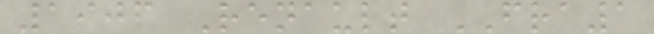1906 Renault FRA1
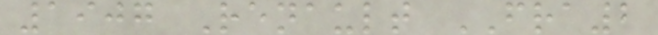1907 Renault FRA2
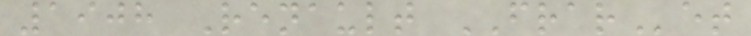1908 Renault FRARet
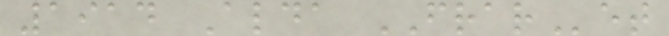1914 Alda FRARet
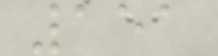151
